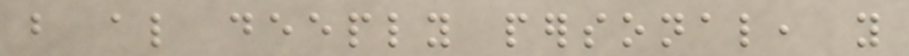but also deeply personal, you
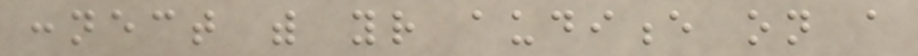connect with your audience on a
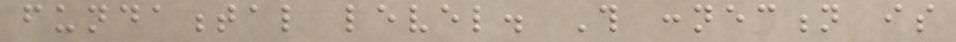fundamental level. This connection is
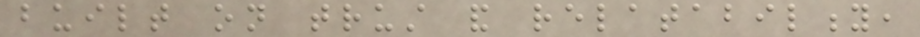built on trust and relatability,
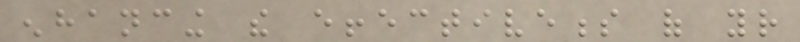enhancing the effectiveness of your
